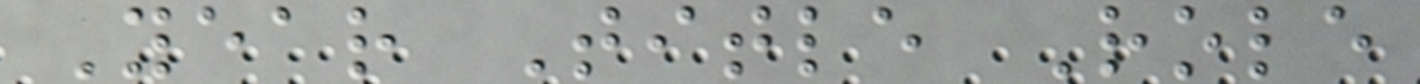Year Title Role
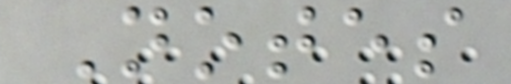Notes
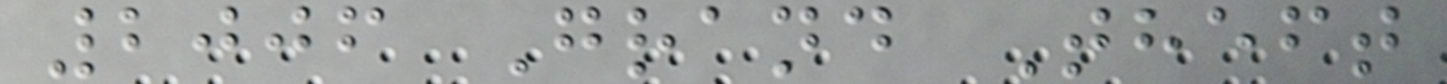2006 Grand Theft
